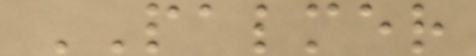PALMER
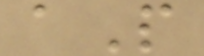aP
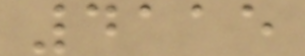4115
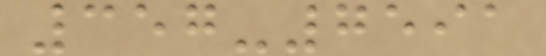357-7591
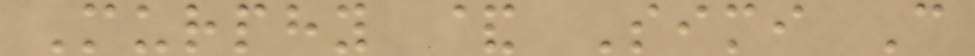Murphy & Simi C
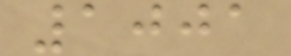1001
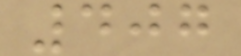407
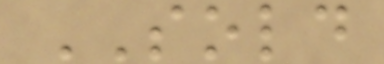SOLD
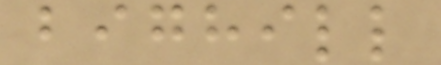bighill
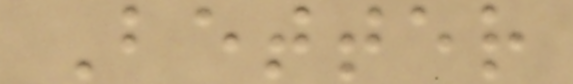Better
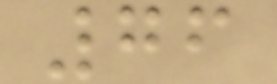76
